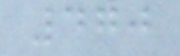470
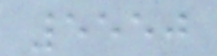5550
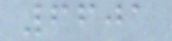6601
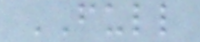FULL
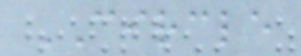CIRCLE
